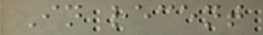In recent
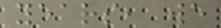years, we
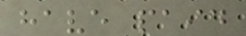have paid
